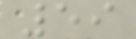59
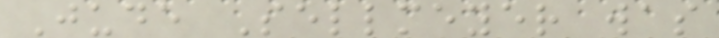Jude Sellmeyer was
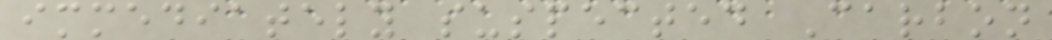immediately suspected Carbon
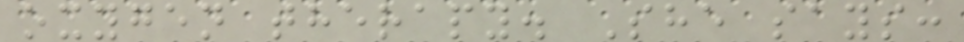oxygen therapy. She says:
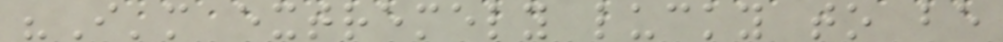"I'm extremely lucky to be
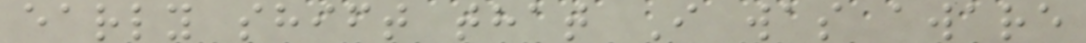early shift that I was aware
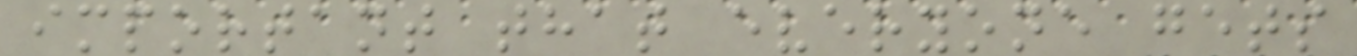important that everyone gets
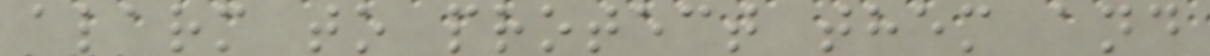alarm to protect them and
